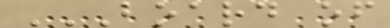BOARD OF
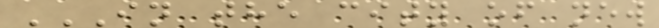IN THE CITY OF NEW
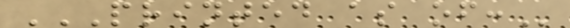PRINTED AS OF:
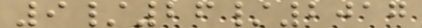9/26/2017
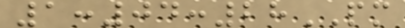1:04:28PM
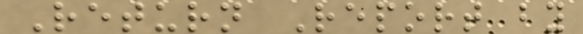Return Report by
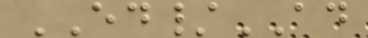ED/AD
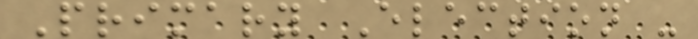Primary Election -
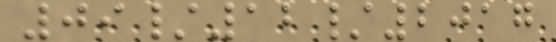09/12/2017
